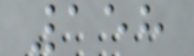158
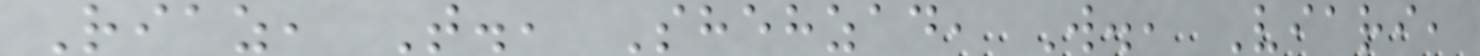Riaz, T., Shehzad, W., Viari,
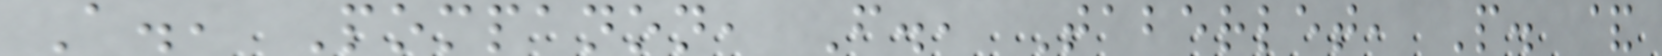A., Pompanon, F., Taberlet, P. &
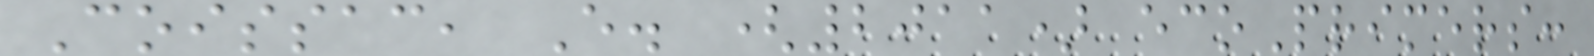Coissac, E. (2011) ecoPrimers:
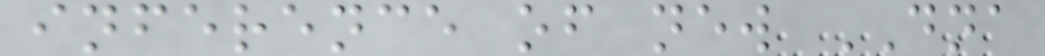inference of new DNA
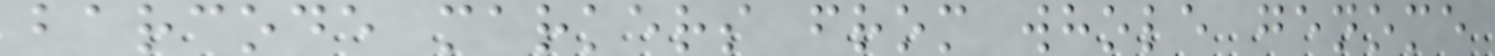barcode markers from whole genome
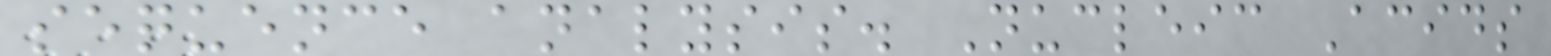sequence analysis. Nucleic Acids
